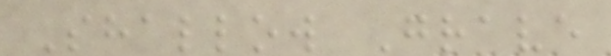Shallow Grave
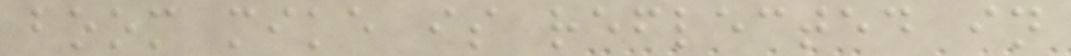boom mike is reflected in
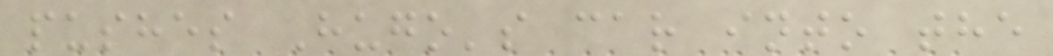pushes Hugo's car into the
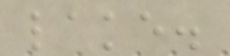lake.
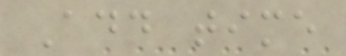Add time
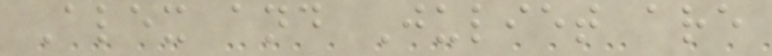Alex and Juliet are
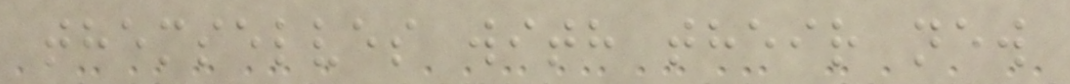themselves with their new
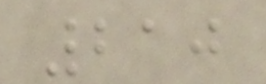210
